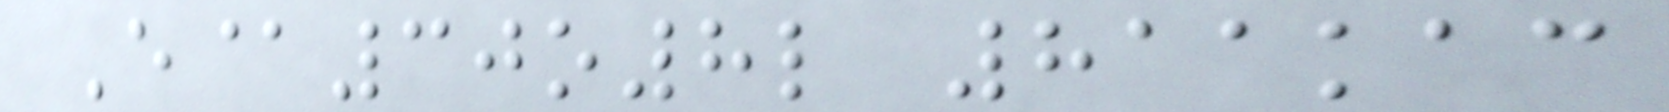E@30o8l 811kac
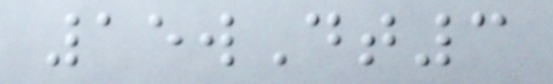15wDt3
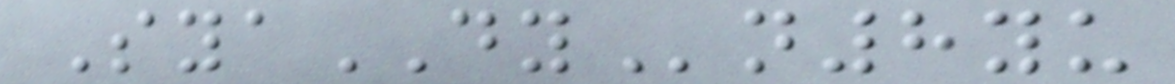SyaDYn8yu
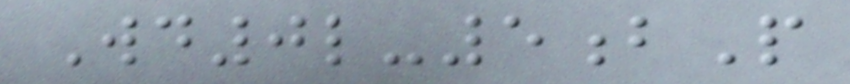Wd0l-5bP
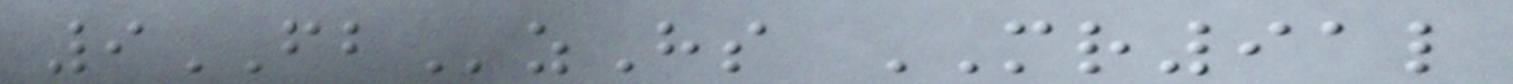9FBzHs MR91l
